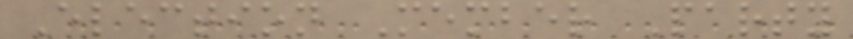Election Member Party
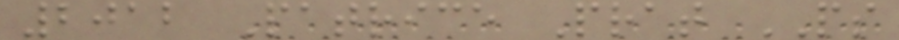2012 Patrice Prat PS
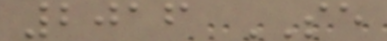2016 SE
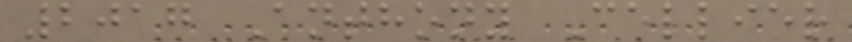2017 Anthony Cellier
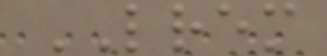LREM
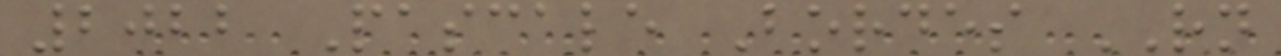2022 Pascale Bordes RN
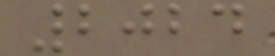2024
